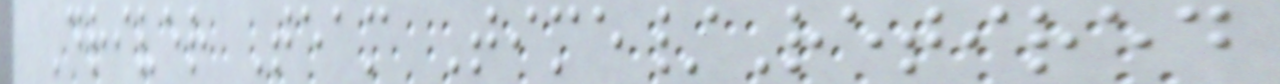Driver Team Time/Retired
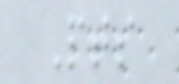Pts
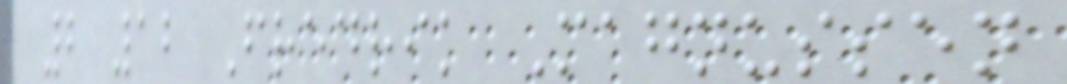2 12 Fredrik Magnussen
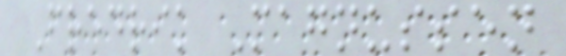Fredrik Magnussen
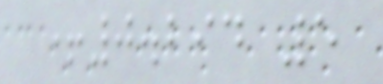+0.294 5
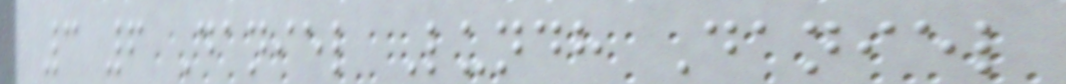3 6 Daniel Lundh Daniel
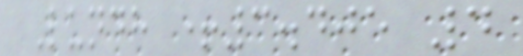Lundh +3.405 4
